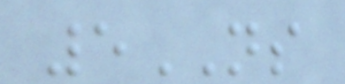5NS
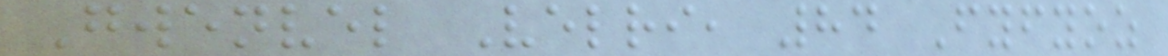Gwenvel Velri, 84 Fyfyoz
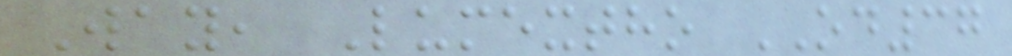Way, Lumextho OD37
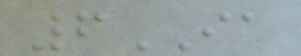6IA
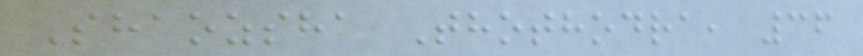Shaozsha Thothodra, 36
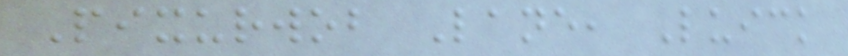Pixurwob Lane, Luick
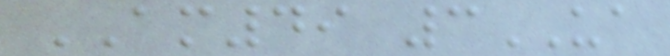AM49 3UA
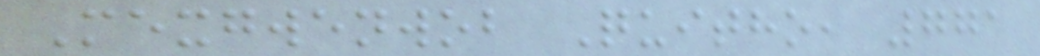Mexgwenwob Quitho, 771
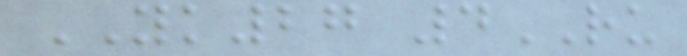YK27 4RU
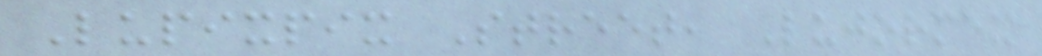Lupixpix Street, Lujormex
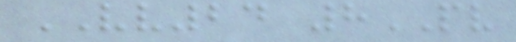VV24 8PV
